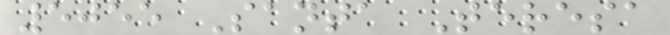5055 Santa Teresa
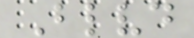Blvd
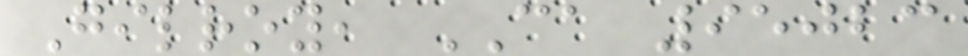Gilroy, CA 95023
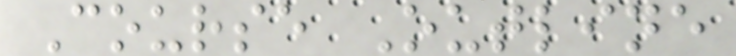Course Outline
